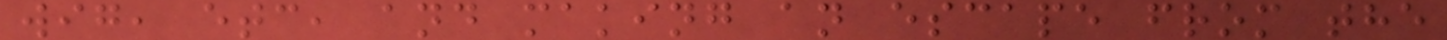wig, etc, and making an escape from the
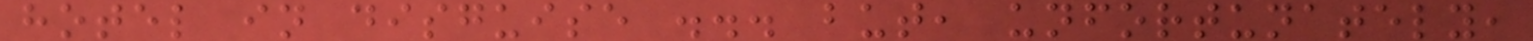hotel in disguise ... but, unfortunately,
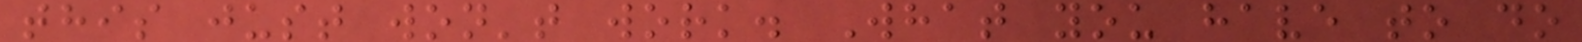this just won't work. What you have to do
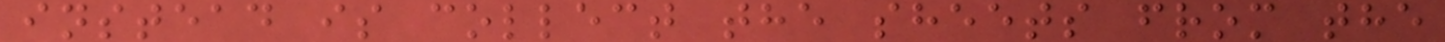instead is collect the sheets from the
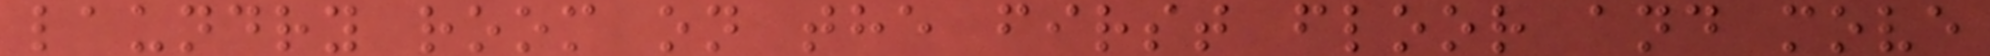laundry room on the first floor and move
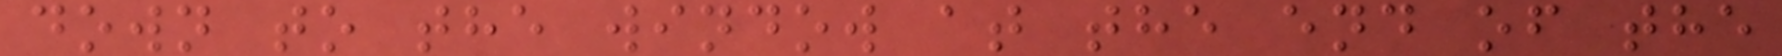down to the window at the end of the
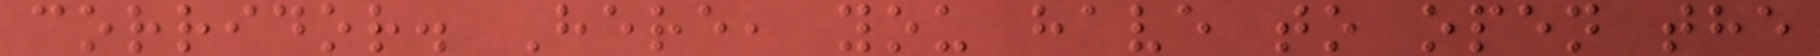corridor. Here, you have to open the
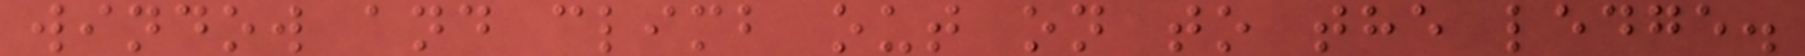window and climb out on to the ledge.
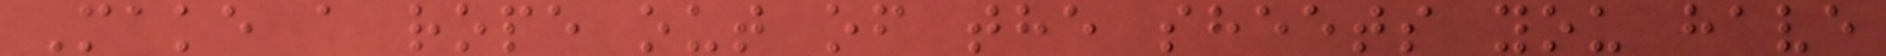Make a rope out of the sheets you have
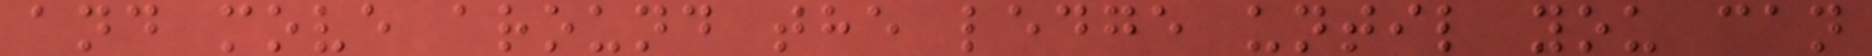and move around the ledge until you can
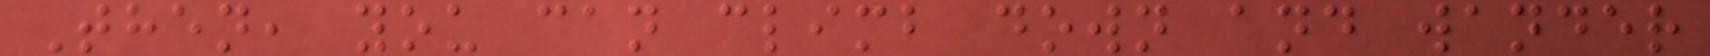Then, you can climb down and wander
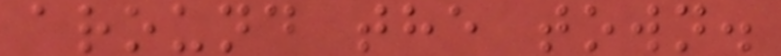around the town.
